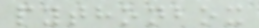pythonbox
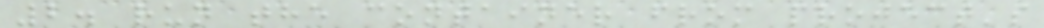2. run the container from project's
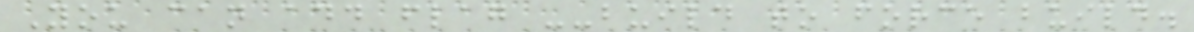You can add flag --build to force build.
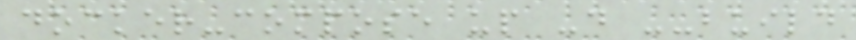docker-compose up -d --build
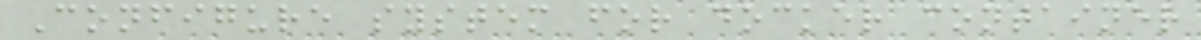Configure system for docker container
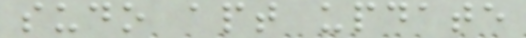sudo apt update
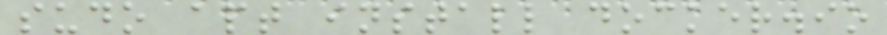sudo apt install docker.io
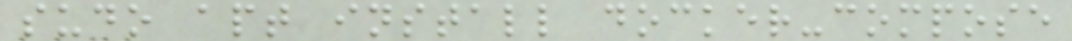sudo apt install docker-compose
